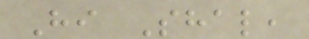Hi Shal,
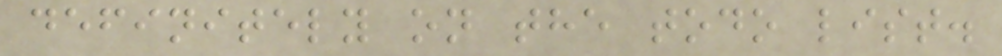definitely on the todo list.
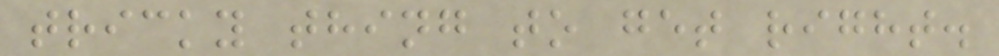tricky thing to get right.
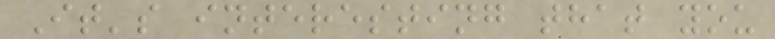It's interesting that you
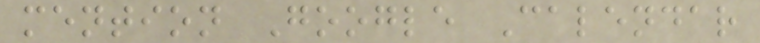mention Google Calendar
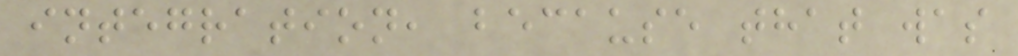integration, because that was
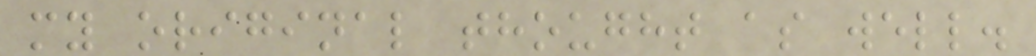my original thought as well.
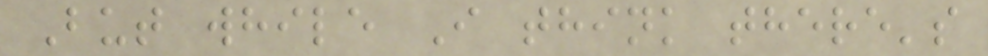But while I think there's
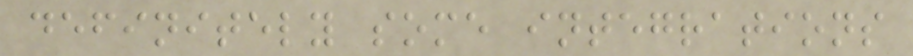definitely some integrations
